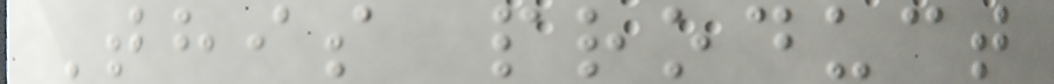This product
